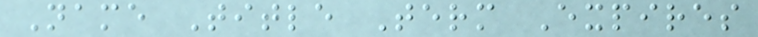Name Title Term Expires
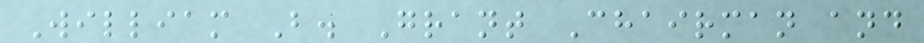William B. Grant Chairman and
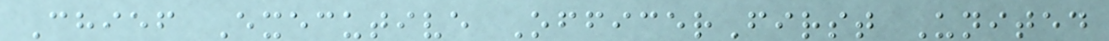Chief Executive OfficerFirst United
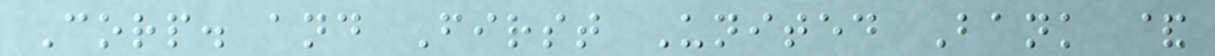Corp. and First United Bank &
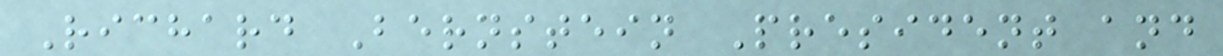Richard Bernstein President and
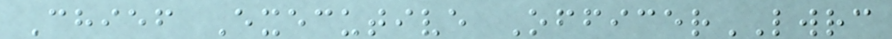Chief Executive OfficerLWRC
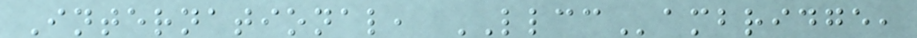International, LLCCambridge,
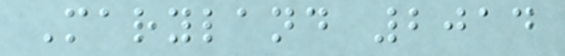Maryland 2014
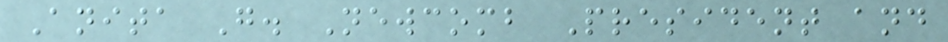Anita G. Newcomb President and
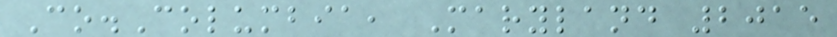Co.Columbia, Maryland 2015
